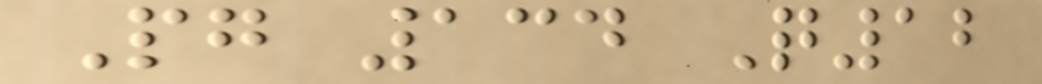Pg 134 Q12
